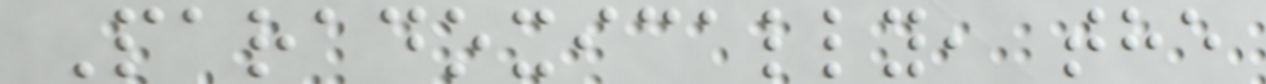Paradoxically, the
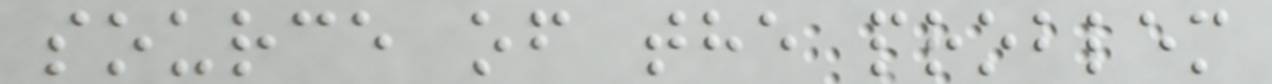source of the problem
